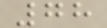78
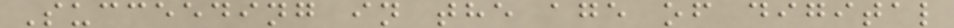Succeeding in the age of digital
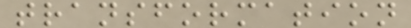transformation
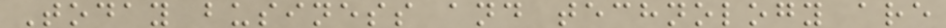Today business and technology are
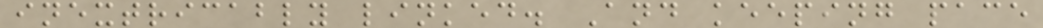inextricably linked. And keeping pace
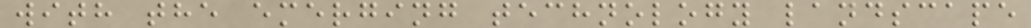with the emerging technology landscape
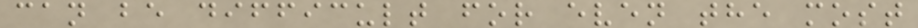can be difficult for even the most
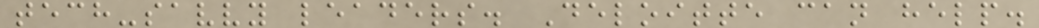tech-savvy leaders. Deloitte can help.
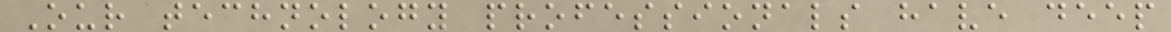Our technology professionals have deep
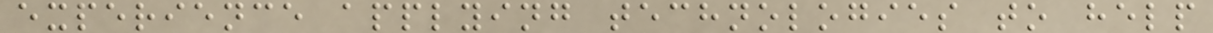experience applying technologies to help
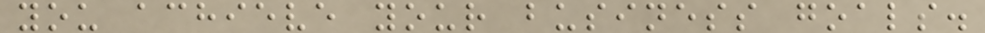you achieve your business goals.
